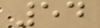54
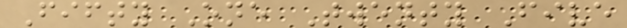Fifty One Twenty Five
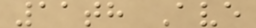11th Ave
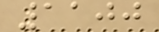1100
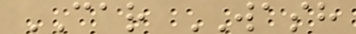CAR WASH
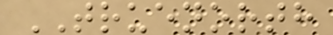TRUENORTH
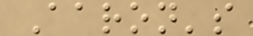Aaron's
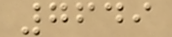7649
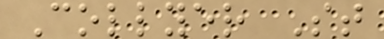Collyer St
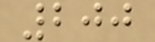200
